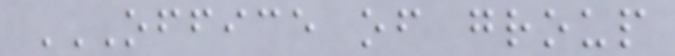OFFICE OF GROUP
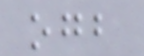ogb
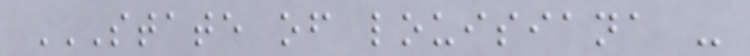STATE OF LOUISIANA -
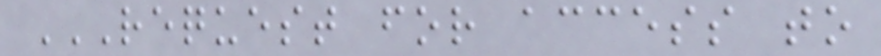REQUEST FOR ACCESS TO
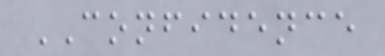CONFIDENCE
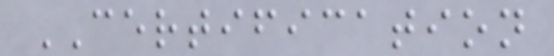CERTIFICATION
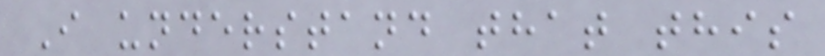I understand that this
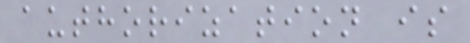authorization is
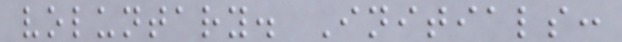voluntary. Initials:
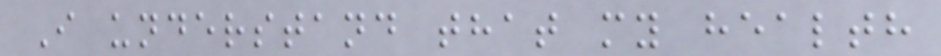I understand that my health
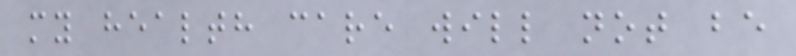my health care will not be
